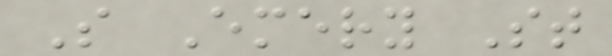S Emery St
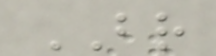BR
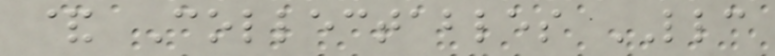& Collectables LLC
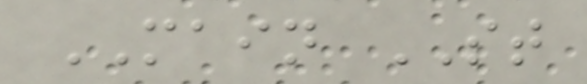MAIN ST
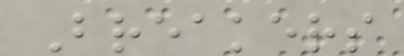Breakers
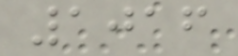1016
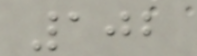102
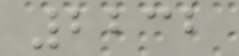2232
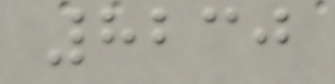8230
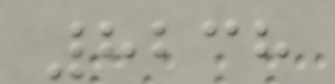8238
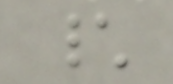\
